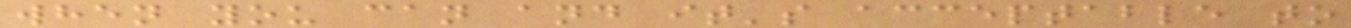when you can and it's acceptable to
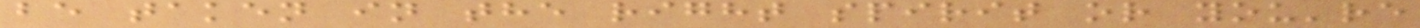be taken in the right spirit or you're
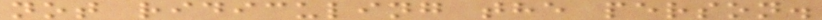not ridiculing the person.
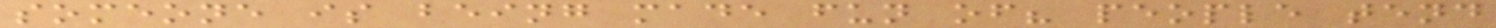someone is being made fun of? people tend
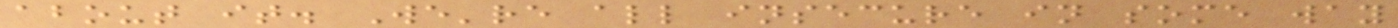about it. We're all insecure in some way
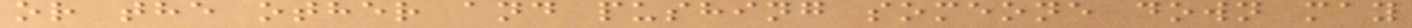or the other and pushing someone down may
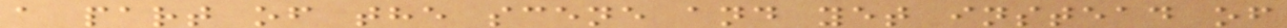a part of the scene and yet instead of
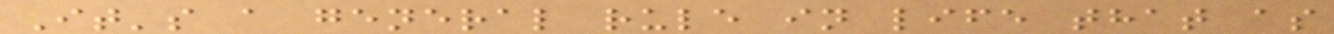It's a general rule in life that as
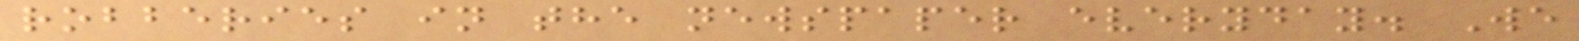robberies in the newspaper everyday. We
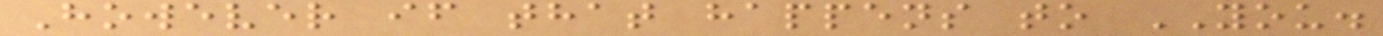However if that happens to YOU.
